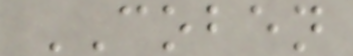COBEN
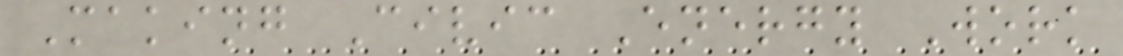Making Civic Energy Work
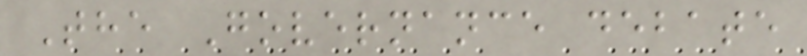The Governance debate
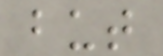but
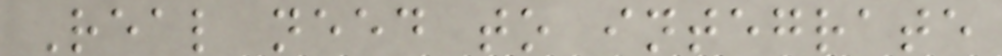Real need to integrate
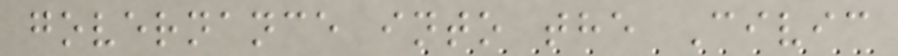governance into the Civic
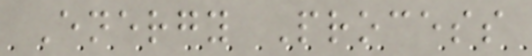Energy Process
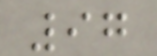97
